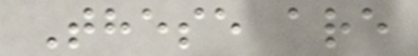These are
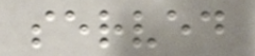served
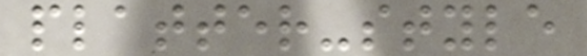platter-style
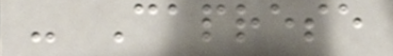- Caprese
